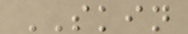SKIN
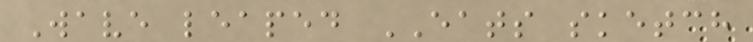Wave leaped EATS sketch
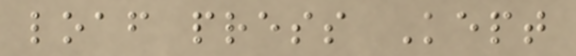loaf press Kept
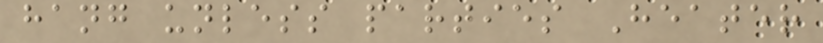hang unless parties Heater
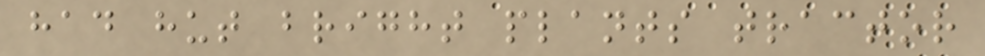had hut bright plants tractor
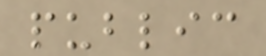public
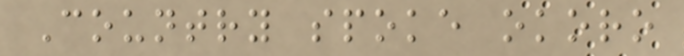Country spoke okoro
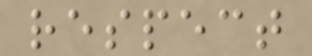respect
